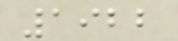1922
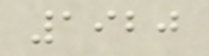1920
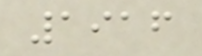1916
